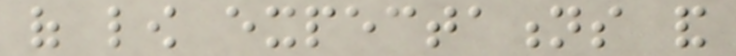of low expectations and
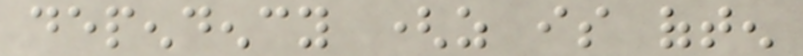dependency (as is often
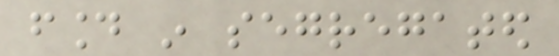found in segregated
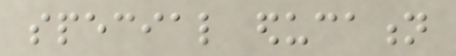special education
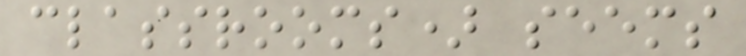classrooms) seems
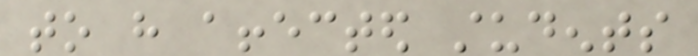to have affected students
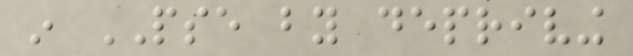in PSE by depriving
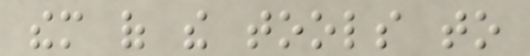them of the tools to
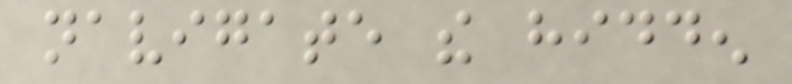navigate the hidden
